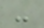-
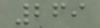269
